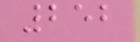252
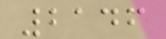2146
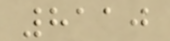8110
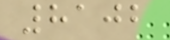8102
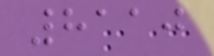8110
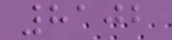8102
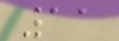11
